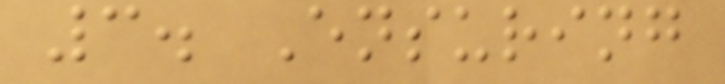3. Ensuring
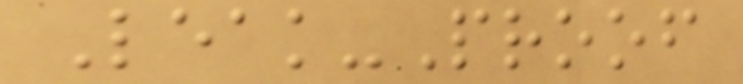Leak-Proof
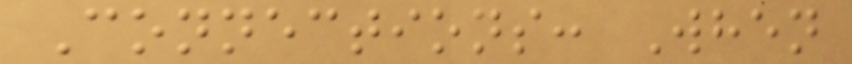Connections: When
